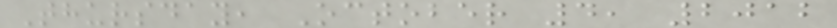Thursday, October 4, 2012
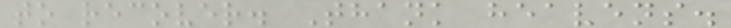to recover. Thank heavens.
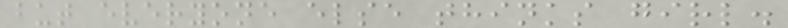but everyone else thinks girl.
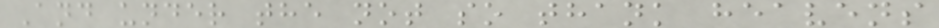And under the not so thank heavens
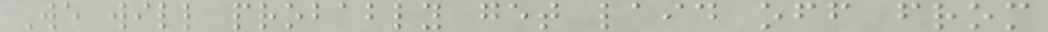We will probably get laid off from
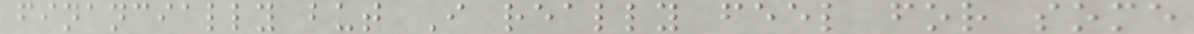financially but I really feel for some
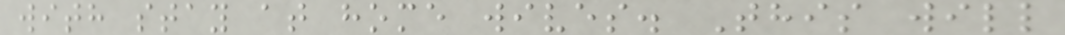with stay at home wives. This will
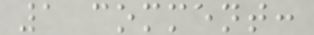1 comment:
